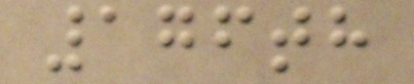176th
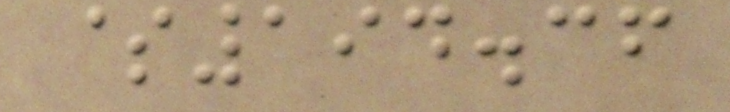$194.36
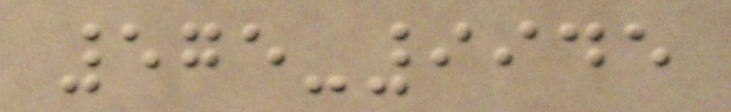575-9945
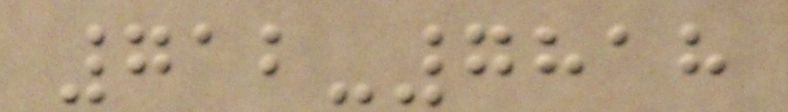712-7818
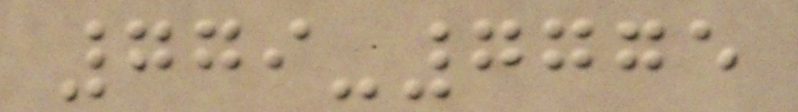779-7775
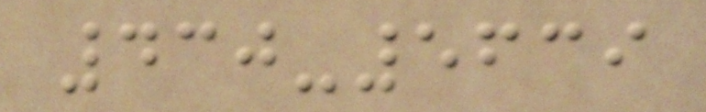430-5639
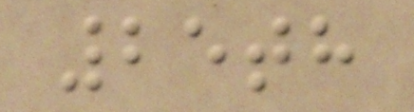25th
